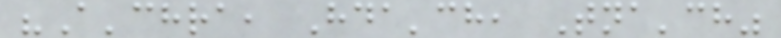"A'chra, Hda'ch, Tna'ch"
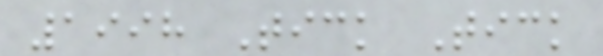1998 Tick Tick
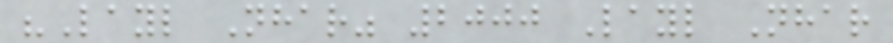"Layl Nhar" 2000 Layl Nhar
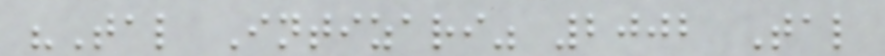"Tal Intizari" 2002 Tal
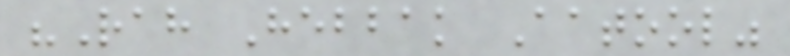"Rah Hebbak Aatool"
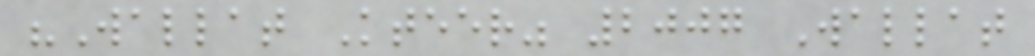"Wallat Kteer" 2007 Wallat
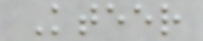Kteer
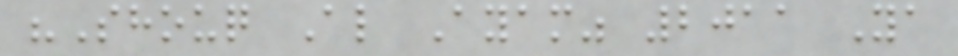"Shouq Al Ayam" 2011 Ya
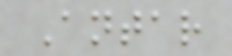Antar
